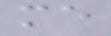me
